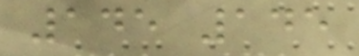145 145
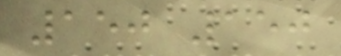150 150
